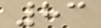83
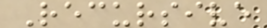Recursive
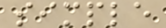simple
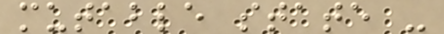mutable state -
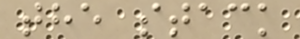the stack
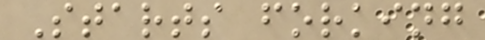Starts forking
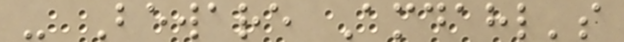- Beware Amdahl's
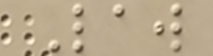Law
